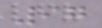97
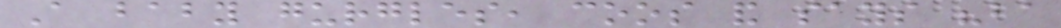A baby gurgles, coos and says "ba
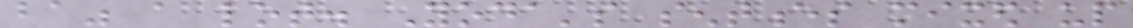ba" a lot. Yoda's sentences mixed up
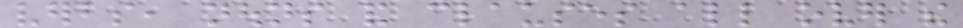verbs, nouns and clauses all over the
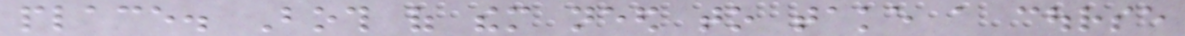place. Both of them need to take a course
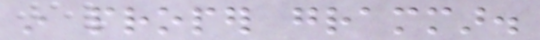in proper grammar.
